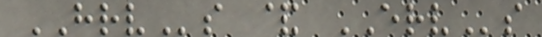HRVs & ERVs
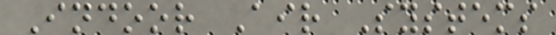Indoor Air Systems
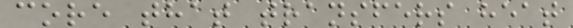core that transfers heat
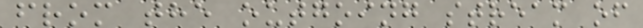from the outgoing stream of
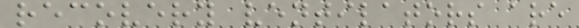recovery ventilators are
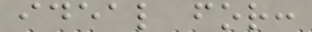ideal for:
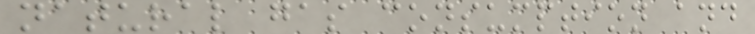natural gas consumption and
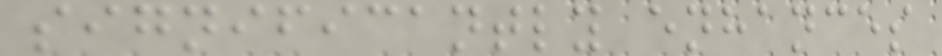significantly enhances
